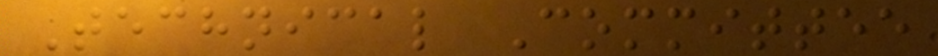Technical Committee
